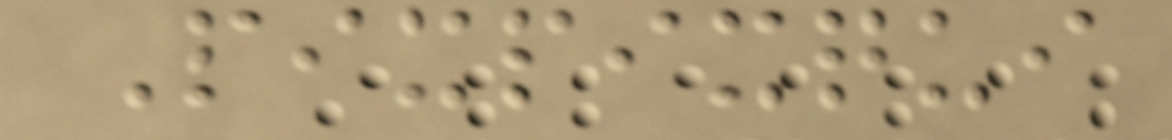Pixpixqui
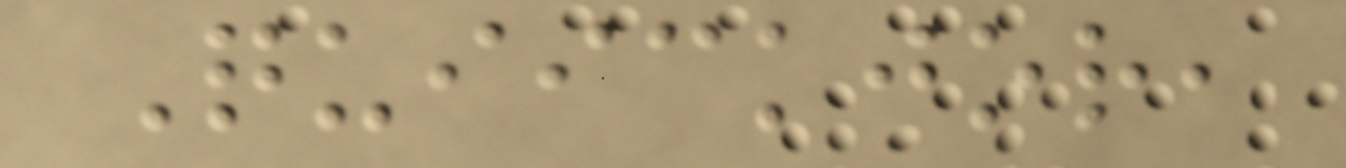Quiickjor,
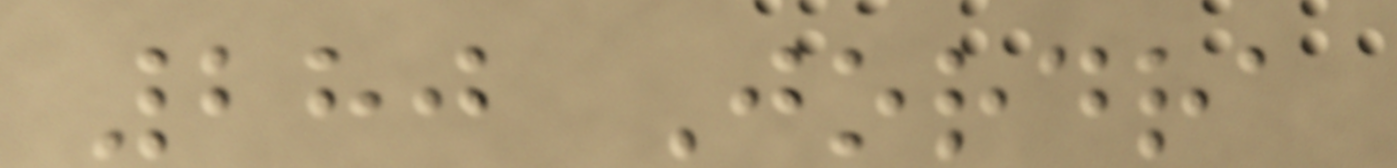280 Jordra
